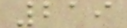219
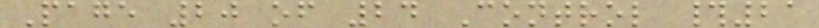Page 20 of 24 Control #21
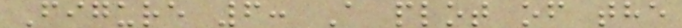Figure 6: A plot of the
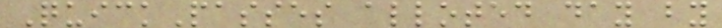QuickPasses alloted day by
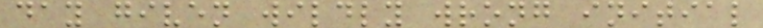day given wildly wrong initial
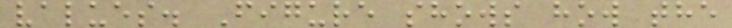values. Figure shows how the
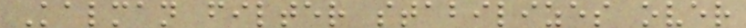Kalman filter stabilizes over
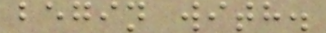begin with.
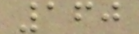160
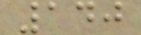140
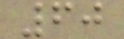60
